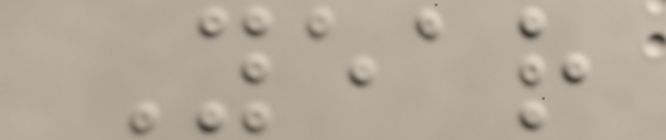Year
